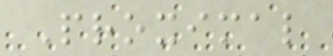Proximal
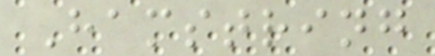Hamstring
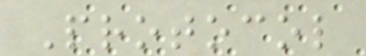Protocol
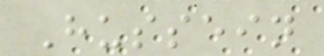Hussein
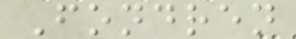Fondren
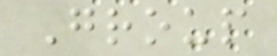Group
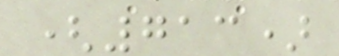(713)
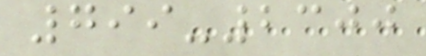799-2300
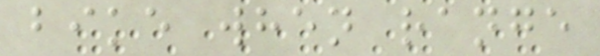bike when range
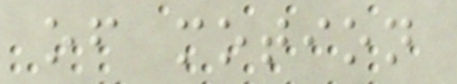of motion
